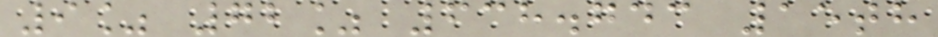9% 72% 638.743 15th
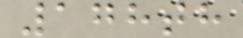178th
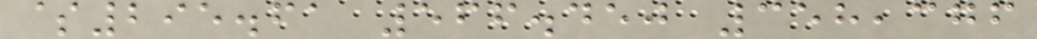$295.61 566.450 358,376
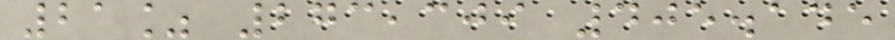21% 273,309 405.145
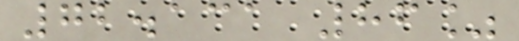72.131 86%
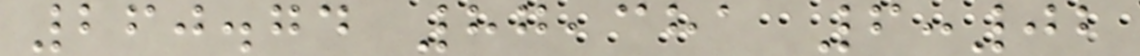260.74 87,381 6:02
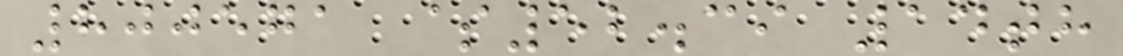800571 $52.39 14th
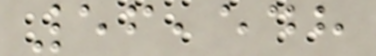56,548
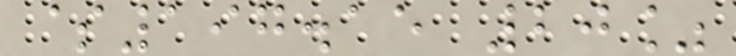$197.15 20%
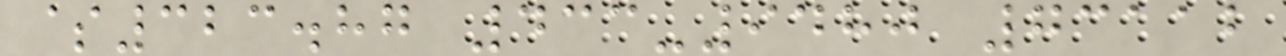$323.87 433-9480 73112
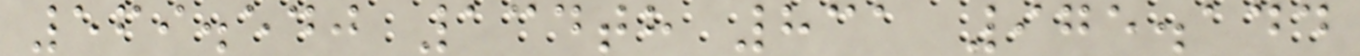569.540 134th 831 975.144
